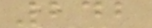242
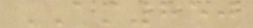AM850
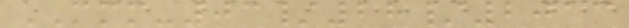MMM-03/28/2013
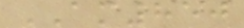AM850
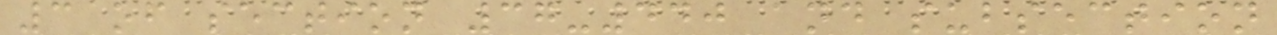3 of section 37-440 and subsection
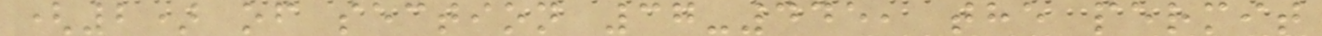(2) of section 37-445, the permit
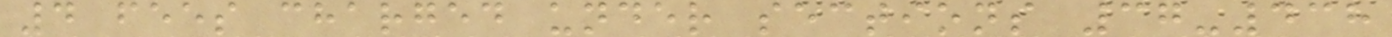4 fees charged under sections 37-438
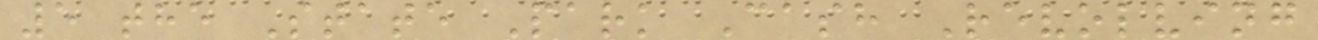5 the State Park Cash Revolving
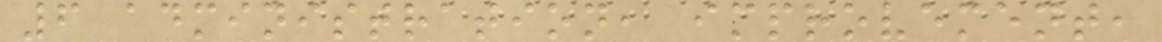6 administration, improvement,
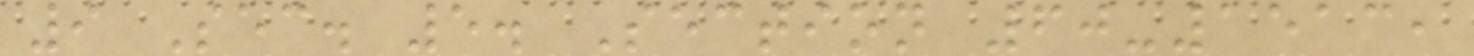9 Sec. 5. Section 60-1513,
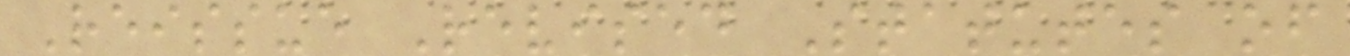Reissue Revised Statutes of
